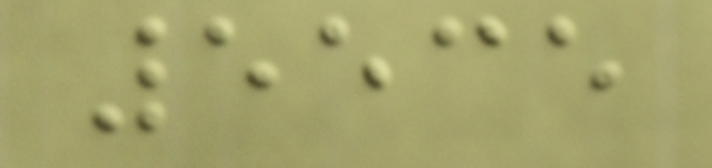5535
